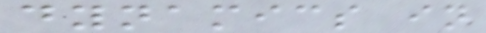dynamics in
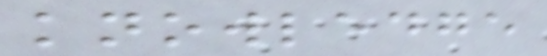knowledge
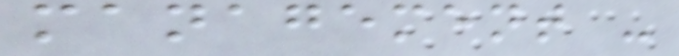management -
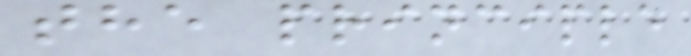the principle
